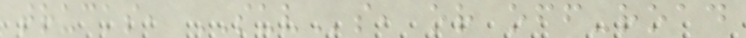trucks, SUVs, or off-road
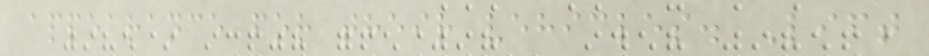appearance for their vehicles. Lift
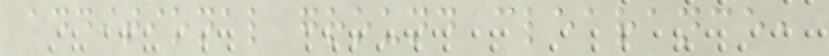additional ground clearance,
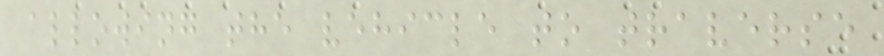allowing the vehicle to traverse
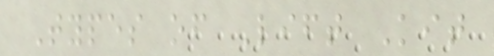Types of Lift Kit
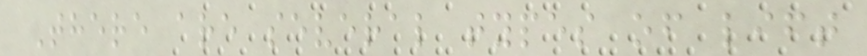There are several types of lift
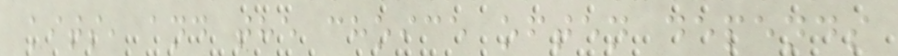kits, and the choice often depends
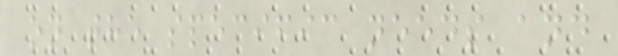on the specific needs and
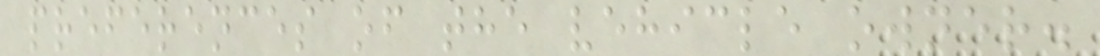preferences of the vehicle owner.
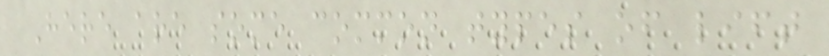Here are some common types of lift
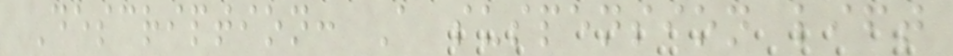Description: A suspension lift
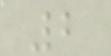2
